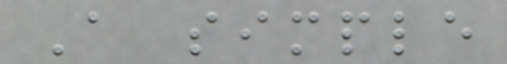A simple
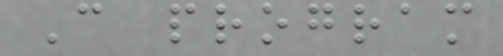C program
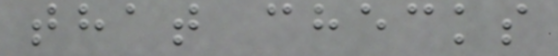that checks
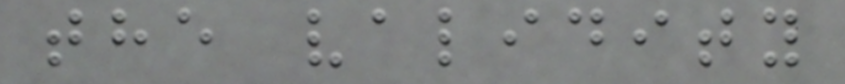the validity
